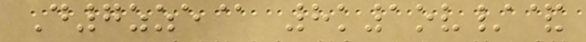D7zze@ 8k1ov/&
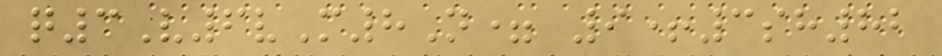q3V6vM8N= 9+3sh82
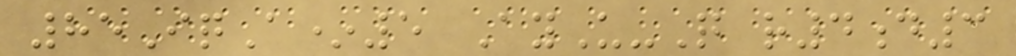85IqA*5 AyU-Q r4d3
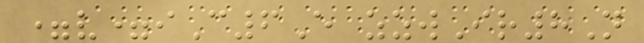=v=iC6E zzwIr8N
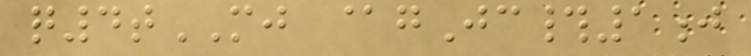q4tMJ @gJc#1j
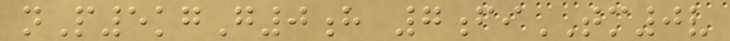nP5kgG0h 7fiTM0v
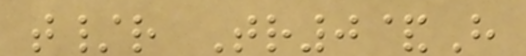t/r Tr0&H
